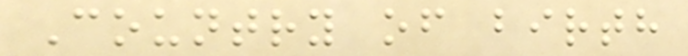Country of birth
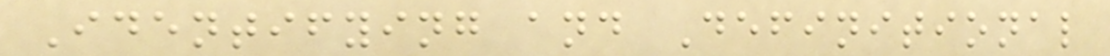Identifying and Definitional
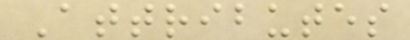Attributes
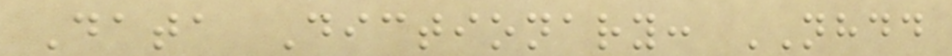Data Dictionary: NHDD
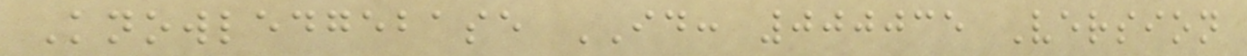Knowledgebase ID: 000035 Version
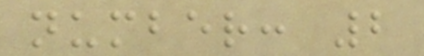number: 2
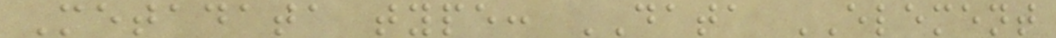Metadata type: DATA ELEMENT
